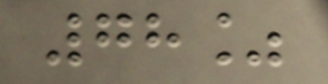78%
